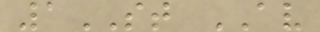1ST AV
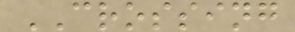CROSSING
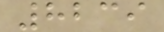8239
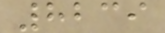8239
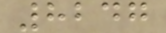8247
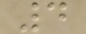4
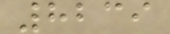8239
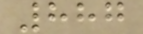887
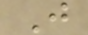J
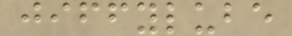jiffylube
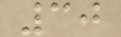30
